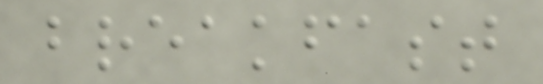breakfast
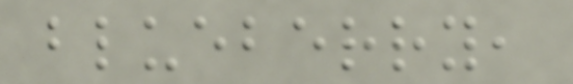blueberry,
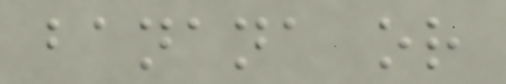banana or
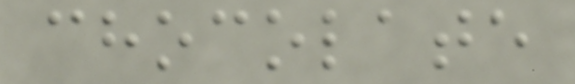chocolate
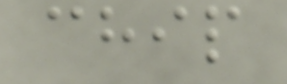chip
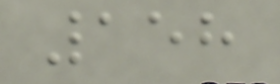158
